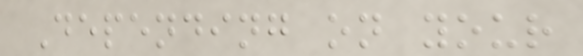Depending on your
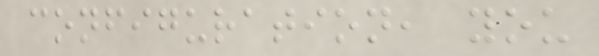configuration, you
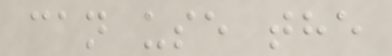can use the
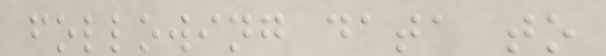following data to
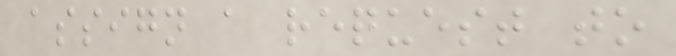assign a request to
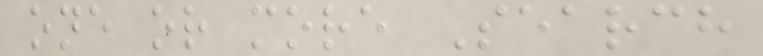one or more Search
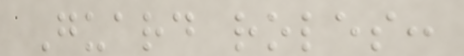Guard roles:
